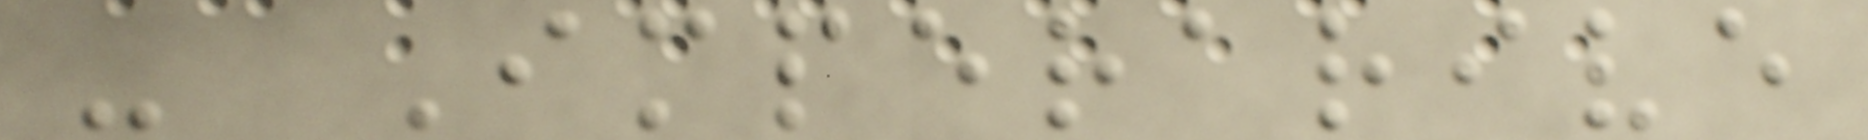- Imperarive
